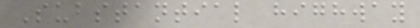Substantial highway
